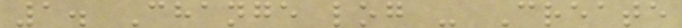1. Change log - Create
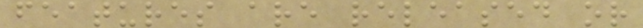features are released or
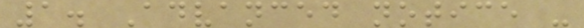1. Advanced notice -
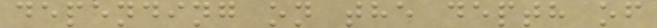depending on the depth of
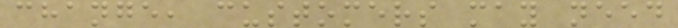change, customers may need
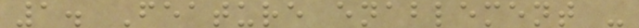1. Feature enablement -
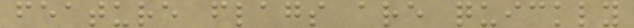feature flags are quickly
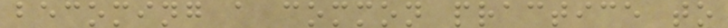becoming a common practice to
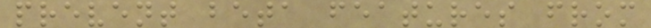prevent beta features from
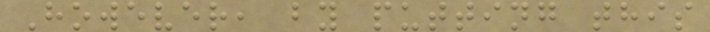However, by putting this
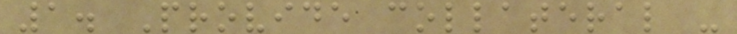1. Provide collateral -
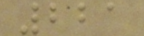221
